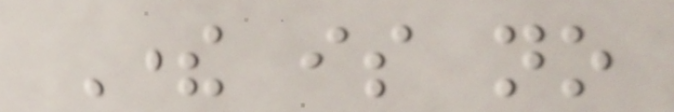There is no
